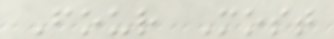Four Most
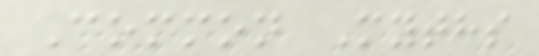Common Myths
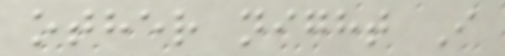other night I
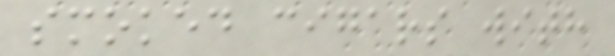smoked cigars with
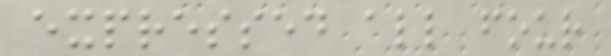expressed all four
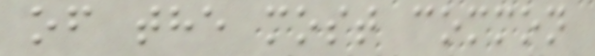of the most common
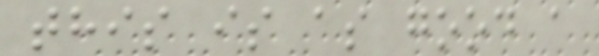this is as good a
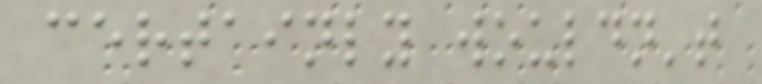certainly wouldn't
